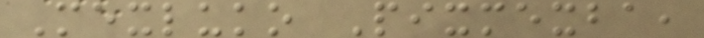Mexluko Pixmexba,
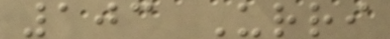103 Urri
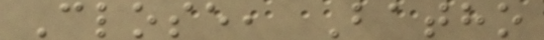Close, Batho
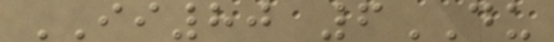II80 6DU
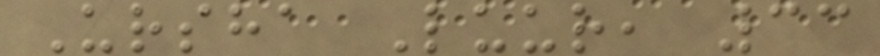Ursha Luur, 33
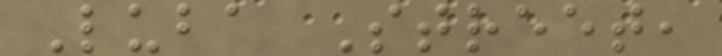Luba Street,
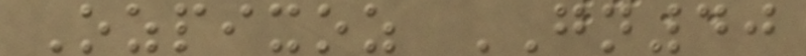Ozpixoz GN40
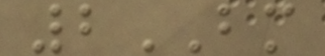2BM
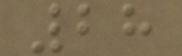28
